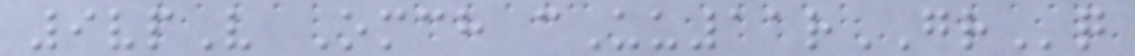9vpV Omch cUu11rGRq
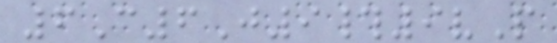6C6J9#9vP
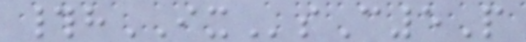#hIXsC5P
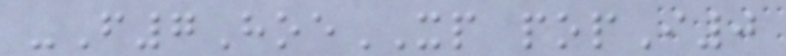-F7HoeXP popI0
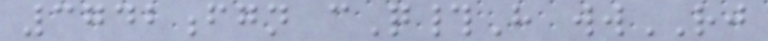3742fgn cQ#H wwRJ
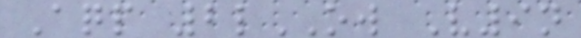Aqp 2lOW V9n
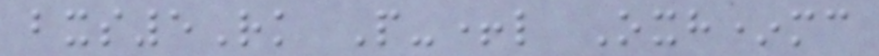bxs5Rk P-+l Oxh*mc
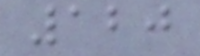120
